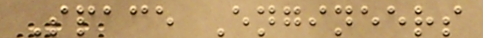Space Engineers
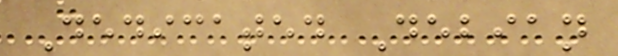Dedicated Debian
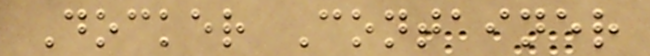Docker Container
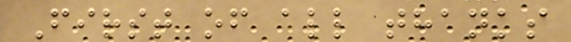First of all thanks
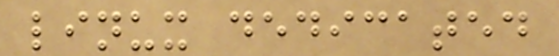linux dedicated
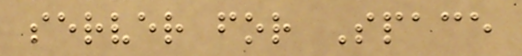server for Space
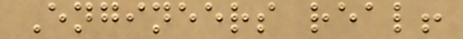Engineers real!
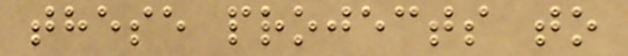these projects to
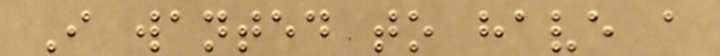I wanted to have a
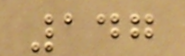147
